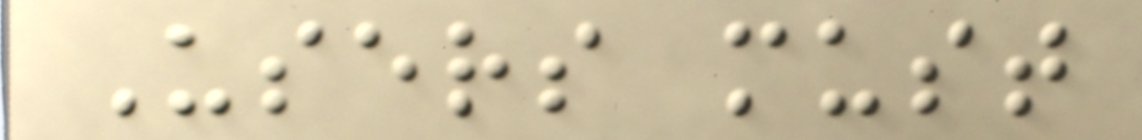Users must
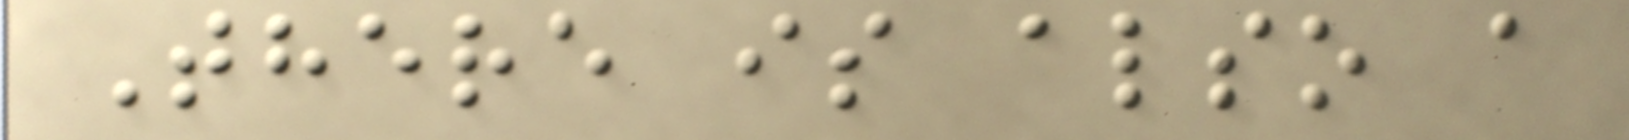There is also a
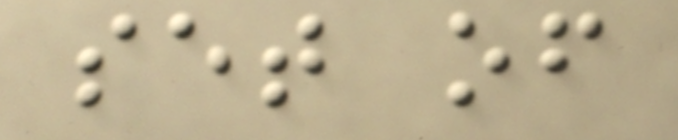set of
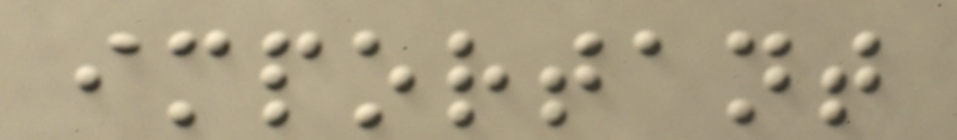important
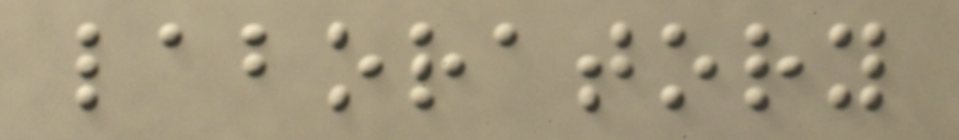laboratory
